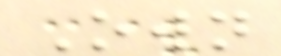Own
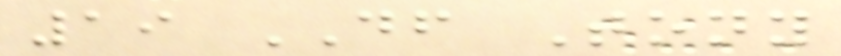19 DF Tony
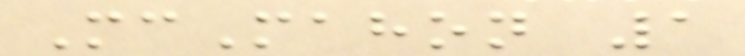McMahon 1
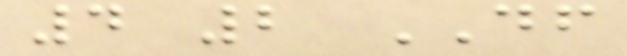4 2 DF
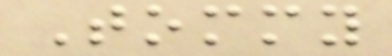Tommy
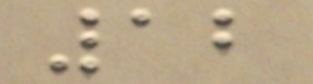12
